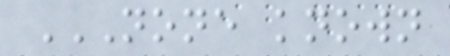NONE KNOWN
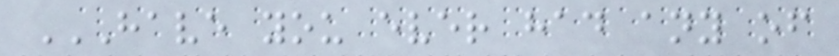HAVE YOU EVER HAD ANY OF
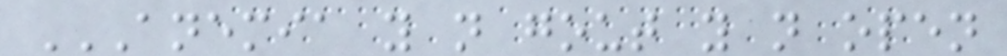ANEMIA Y N GOUT Y N OPEN
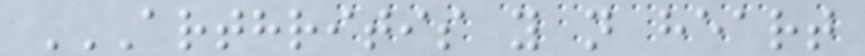ARTHRITIS Y N HEART
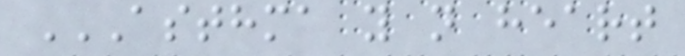ASTHMA Y N HEART
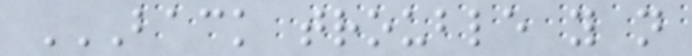BACK TROUBLE Y N
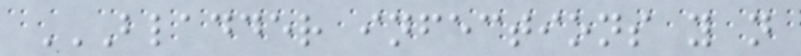BLADDER INFECTIONS Y N
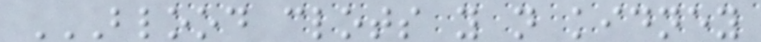BLOOD CLOTS Y N KIDNEY
